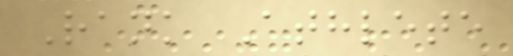Rank Athlete
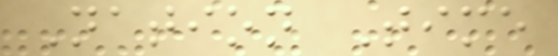Nation Time
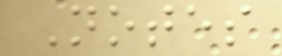Notes
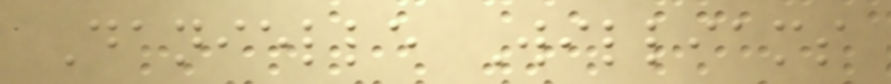Danielle Williams
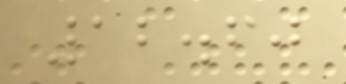12.60
